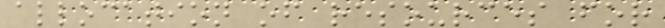allocation of resources for
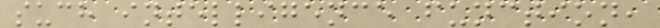such intelligence function,
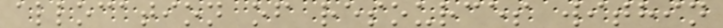allocation of resources within
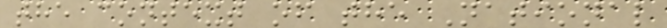the context of the National
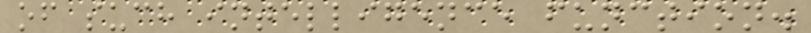of such intelligence function.
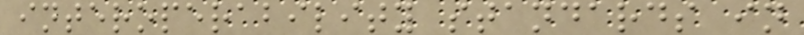interoperability standards in
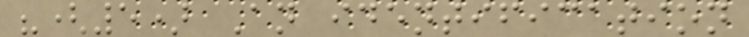"(5) An identification
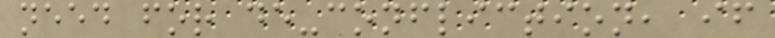need for de-confliction, if
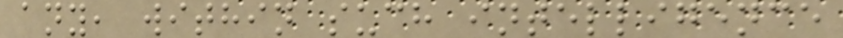any, within such intelligence
